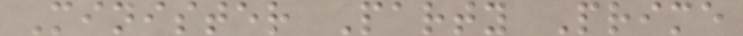Minister Party Prime
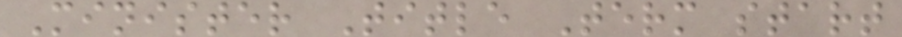Minister Title Term start
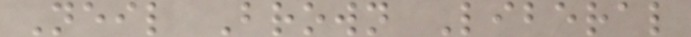Neil Brown Liberal
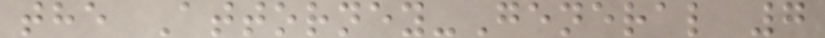the Attorney-General 7
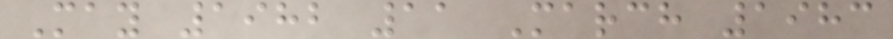May 1982 11 March 1983
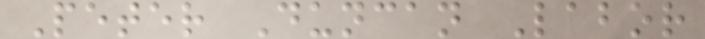Peter Duncan Labor
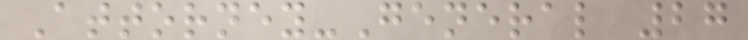Attorney-General 27
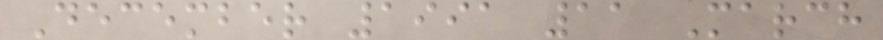December 1991 11 March
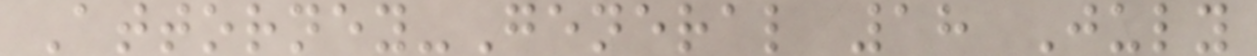Attorney-General 18 July
